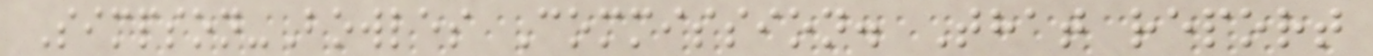Simpson-Bowles Commission. That report
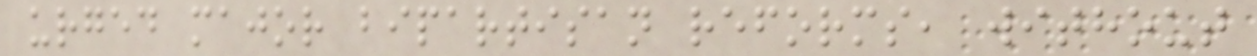urged major bipartisan reforms, without
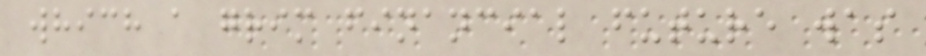which a grim financial future was
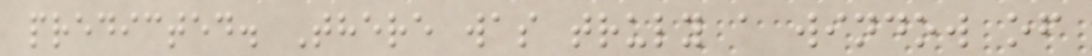predicted. There was truly a window of
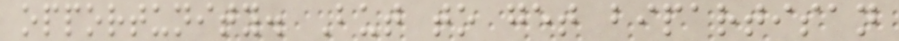opportunity. But to get bipartisan
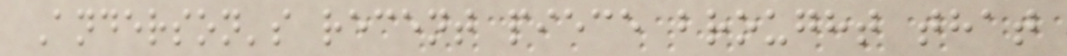Anderson's recent piece brought that
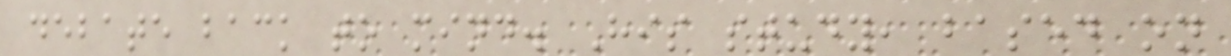debate back to mind. His study, based on
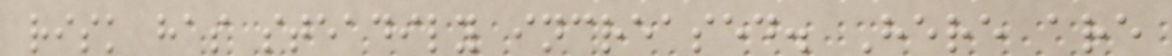risk has steadily increased. Here are
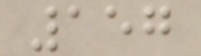157
